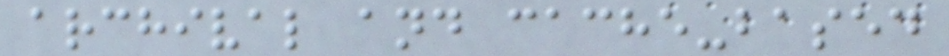archival and cache-based
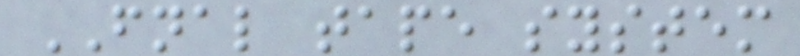FNAL tape system
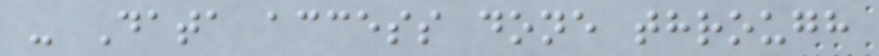- Data access done through
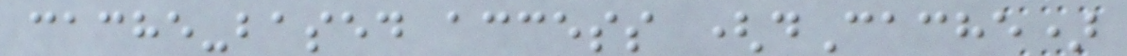cache-based access (dCache)
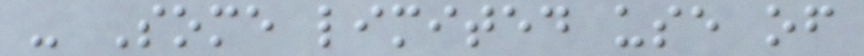- Some limited use of
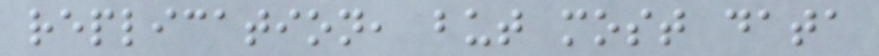replication, but most data
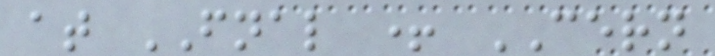at FNAL + CERN
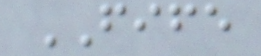FIFE
